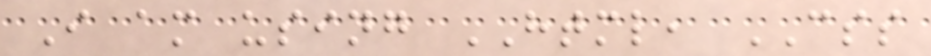I am using HTML, CSS
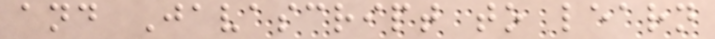and Javascript to learn
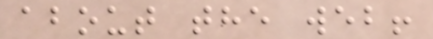about the web!
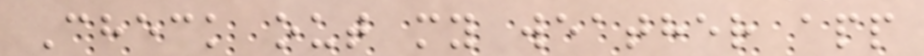Check out my weather app
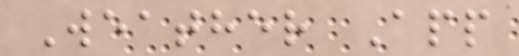Weather App
